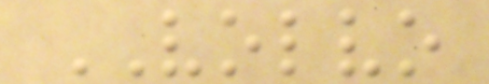VOLVO
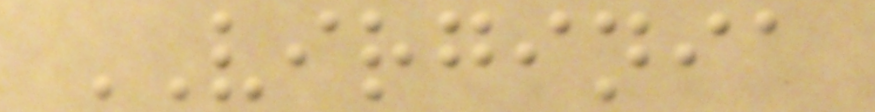VIRGINIA
